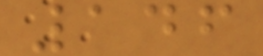146
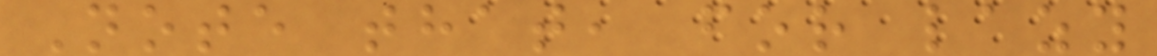Note that, for lazy
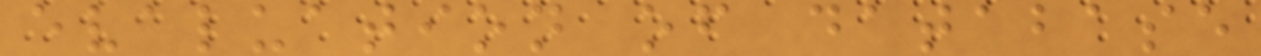evaluation of database
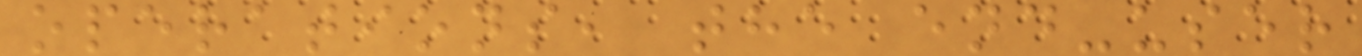operations, the end-user
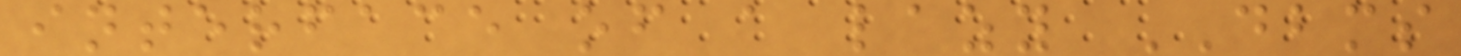interface of a lazy DBMS
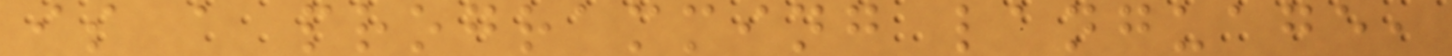is a programming language,
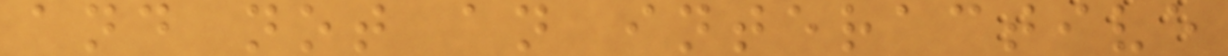and not an interactive
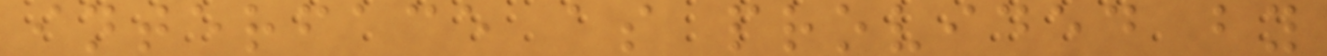interface as provided by
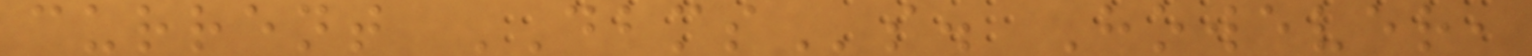current DBMSs. However,
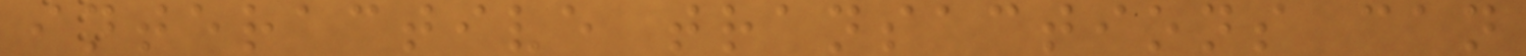interactive transactions can
